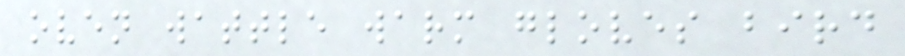oven wattle warm gloves bird
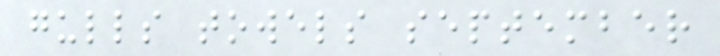gulls towels september
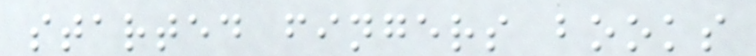started fingers books
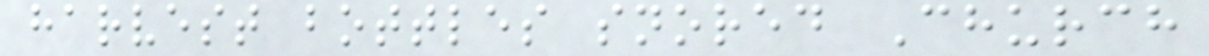harvest bottles snored Church
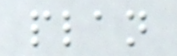plan
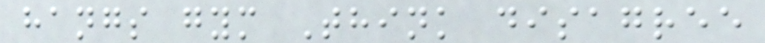hangs gym Think disagree
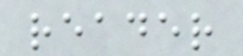reader
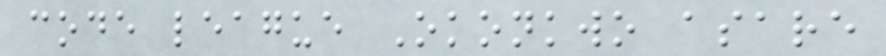code league Okonkwo asare
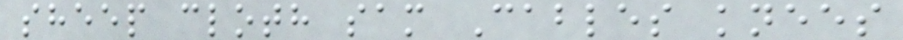sheep cloth sam Cables knees
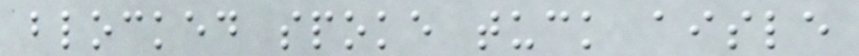blocked spoke tuck aisle
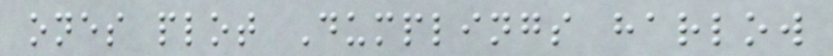ones plot Dumplings harlow
